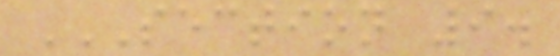SECTION 9.
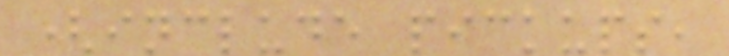(include pickups,
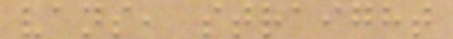vans, straight
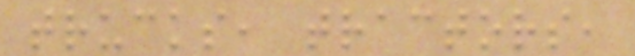trucks, tractors,
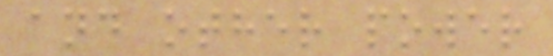and other power
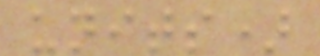units)
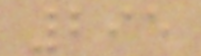295
